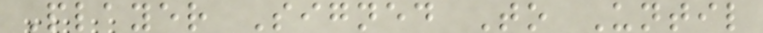Player Signed To Until
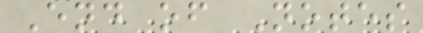End of Notes
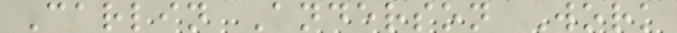Carlin Anderson Work
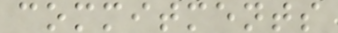commitments
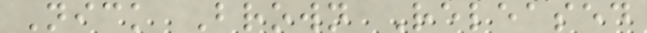Nick Brown Released
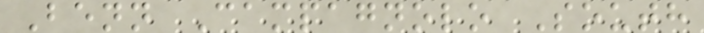Benn Campagnolo South
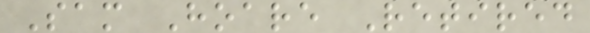Sam Hoare Retired
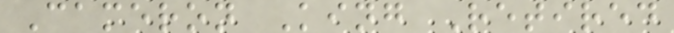Cameron King Retired
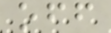off
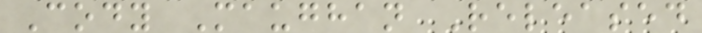Cody Maughan Released
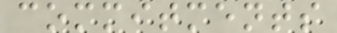commitments
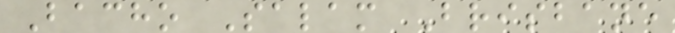Bacho Salam Brisbane
